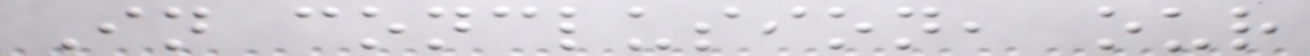In conclusion, our
